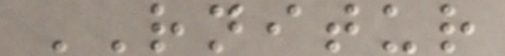RNITUR
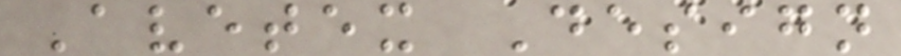Avetex Design
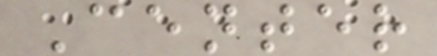Center
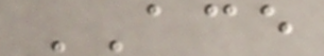ACE
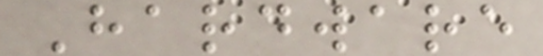Hardware
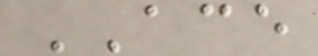ACE
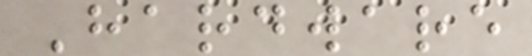Hardware
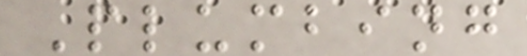Plumbing
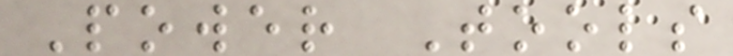Power Tools
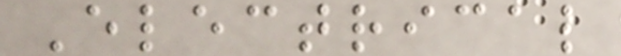Electrical
